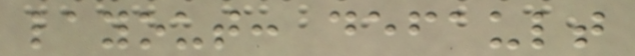layout: default
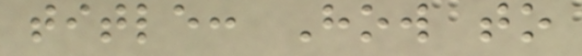title: How to
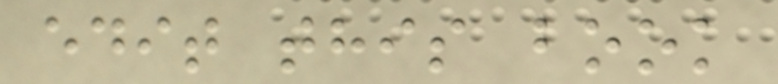edit this book
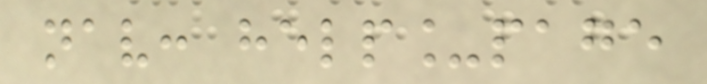nav: help_page
